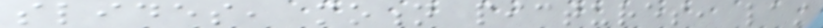slides, motion pictures, last
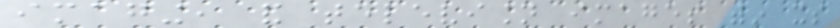imaging, and television images within its
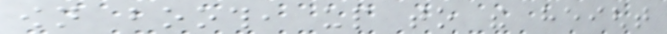own booth, up to the height
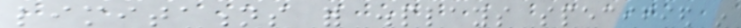limitations for displays specified in
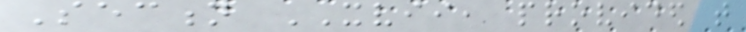Section XVII, provided that
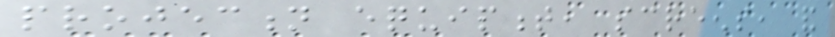projection equipment, screens, and
